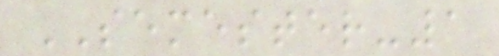SEMESTER-1
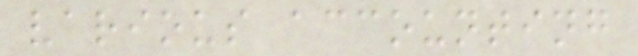various accounting
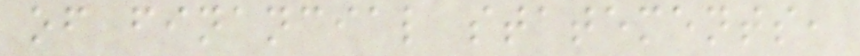of financial statements,
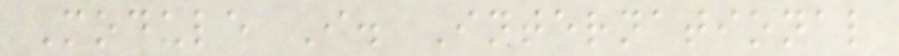Module I. International
